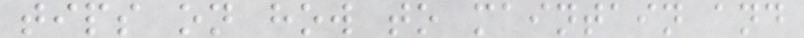tips on how to maintain and
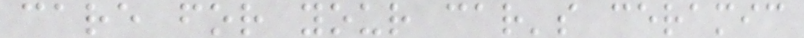care for your car's ceramic
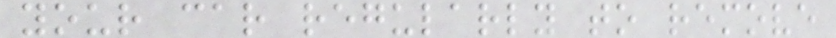your car regularly to remove
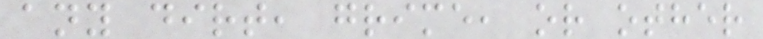any dirt, grime, or other
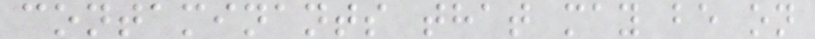contaminants that may be on
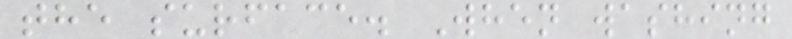the surface. When washing
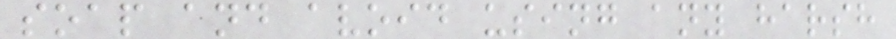soap and avoid using any harsh
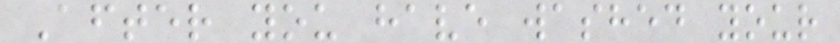After you have washed your
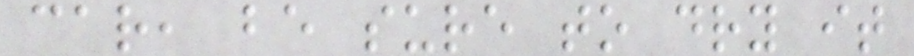car, be sure to dry it
